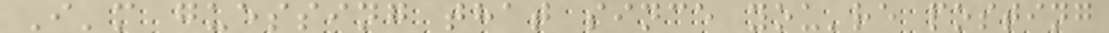I'm guessing that since you're posting
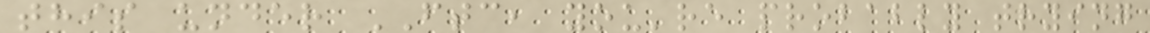this under FTC, you're probably trying
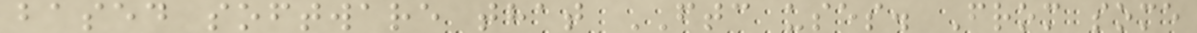based software that FTC uses. From some
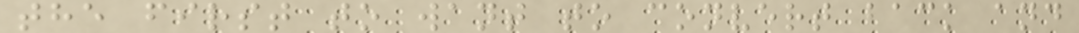the first to want to convert back and
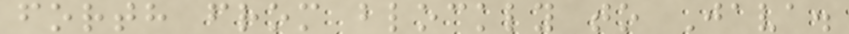forth from blockly to Java.
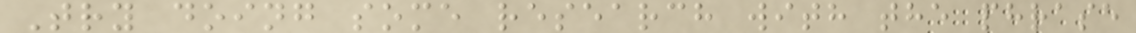Try doing some research with the phrase
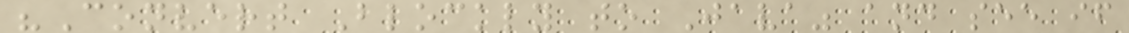"Convert Blockly to Java" and see if
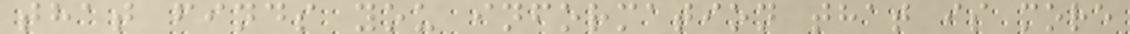that finds you information that is more
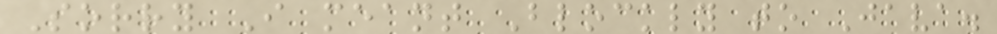Sorry I meant Blockly to Java.
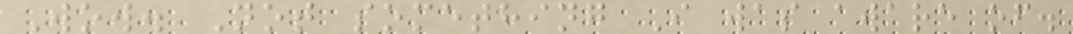Wow. Not something I was aware of.
